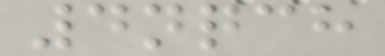4nqch
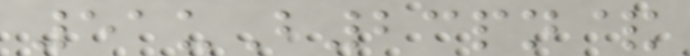51uB23pn&
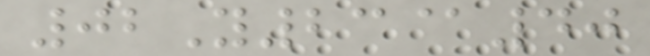02Y23@40
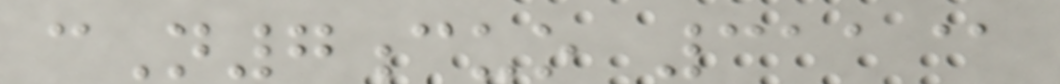cN7cuo 311@
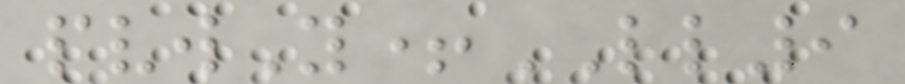pvwY+LL9
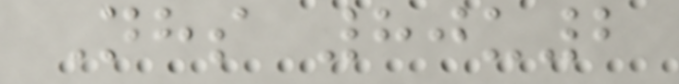Nhs 80u2
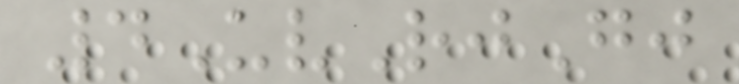4UvRjGj
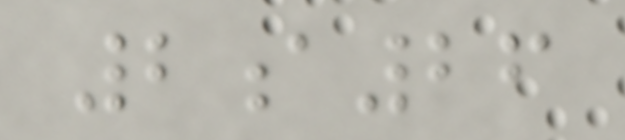2a26
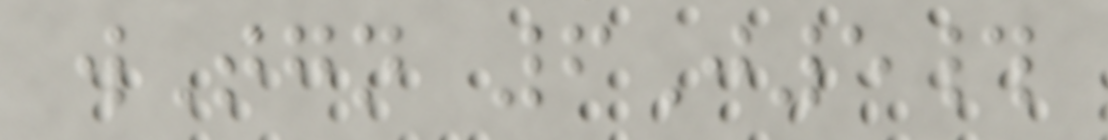wTgn 6J5#
